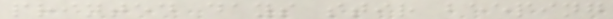printed days stir beeping
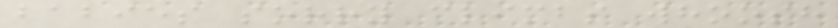babies sorry climbs whoosh
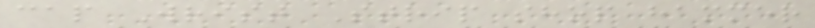cap Wrist Strip shop hammer
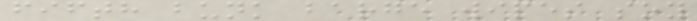fifth bunk barge wipes soy
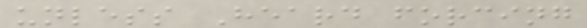unless Heard forcing
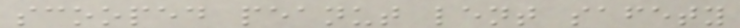scooped peanut lent safety
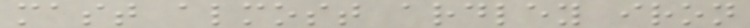mast almost ardley iron
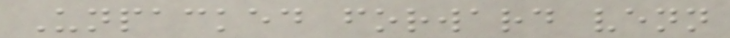Unpacked forward venn
